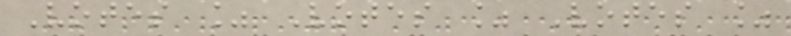Votes % Votes % Votes %
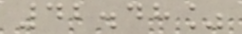42.48%
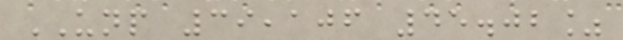UNP 39,106 45.02%
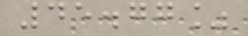45.77%
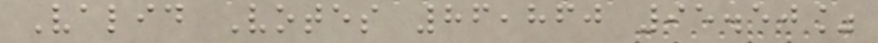Valid Votes 86,860 95.50%
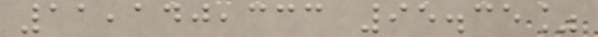11,140,333 95.35%
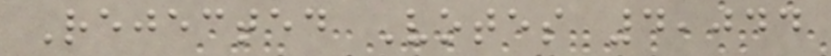Rejected Votes 4,044
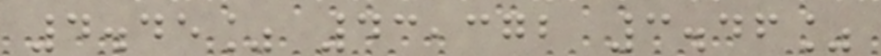4.45% 43,372 3.46%
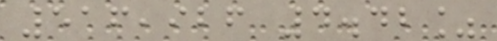516,926 4.42%
